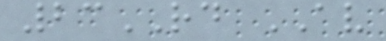23RD AV
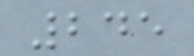245
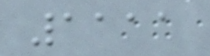1111
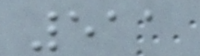511
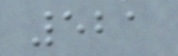521
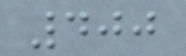400
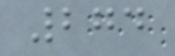274
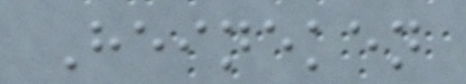Heineken
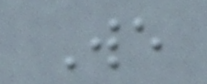We
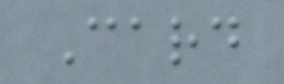Card
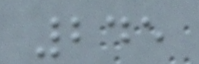245
